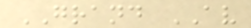GRAND AV
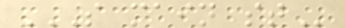S MAIN ST
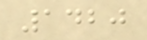1420
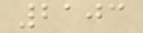2103
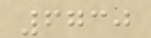6730
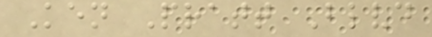Ken Pratt Blvd
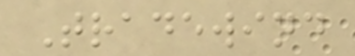Tradewind
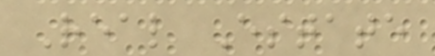Real Estate
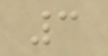3
